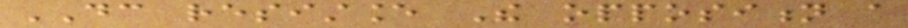DC resistance The opposition a
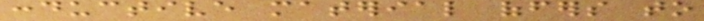conductive material offers to
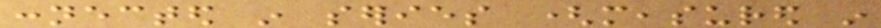connected in series (measured in
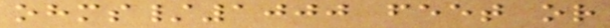ohms/1000 feet or
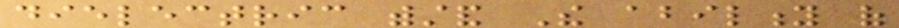dielectric withstand The ability of
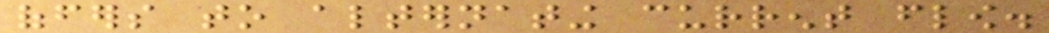offers to alternating current flow.
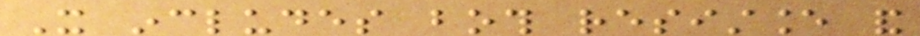It includes both resistance and
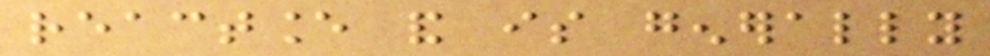reactance and is generally
